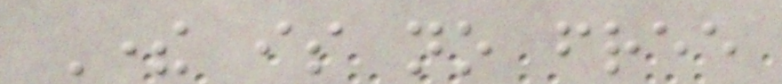There is no free
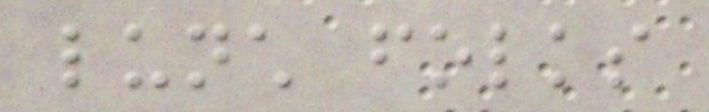lunch folks
